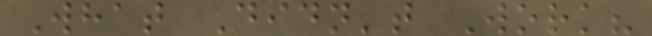What Didn't Work?
